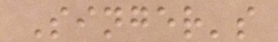Singer's
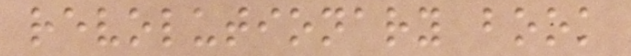revolutionary book
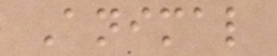Animal
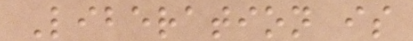Liberation is
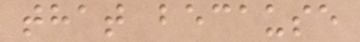that because
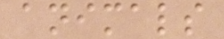animals
